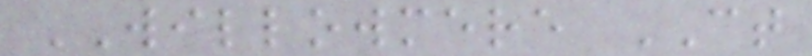WILLOWMERE CT
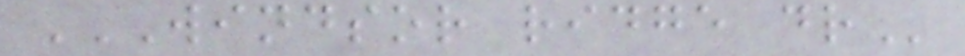WINDSOR RIDGE DR
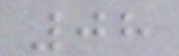08
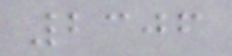2306
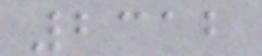2312
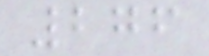276
